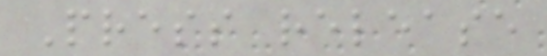Press release
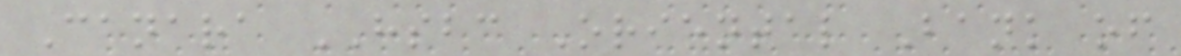Canara HSBC Oriental Bank of
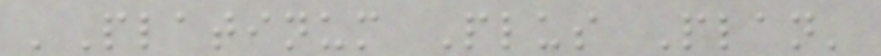'Platinum Plus Plan'
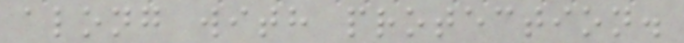along with protection.
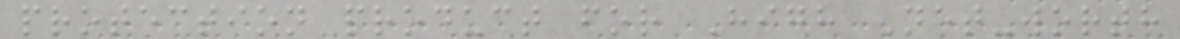protection product for High Net-worth
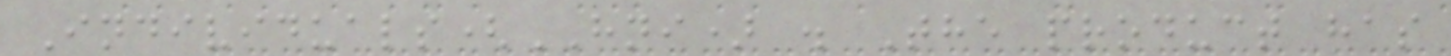Individuals(HNI) . The product has
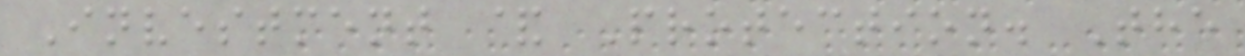Investment & Protection. The
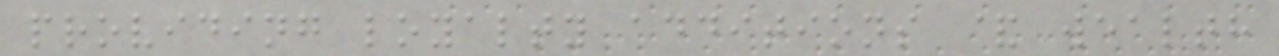providing loyalty additions & wealth
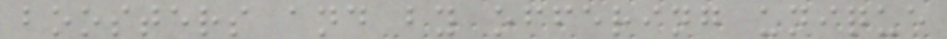boosters and by offering unique
